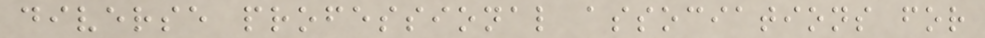diverse professional associations for
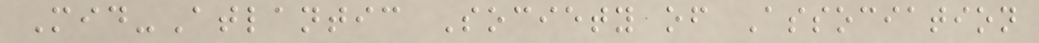Mid-Atlantic Society of Association
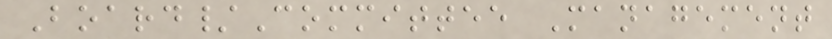Board/Committee Management
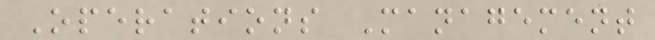Operations Management
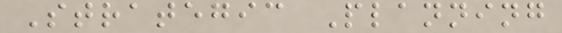Strategic Planning
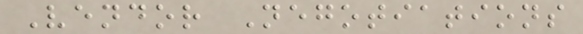Vendor Negotiations
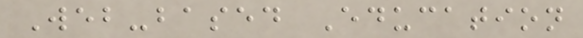Web-based Education
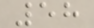58
